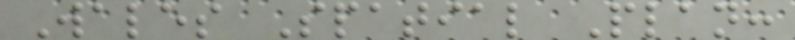Wales Spatial Plan:
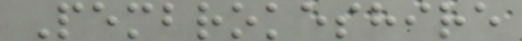Pembrokeshire
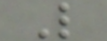L
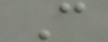C
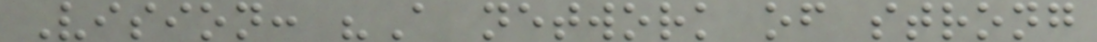Vision: "A network of strong
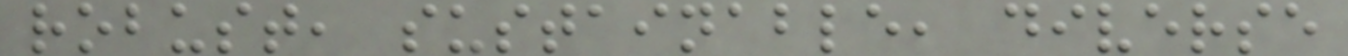robust, sustainable, diverse
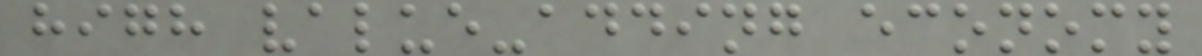high value-adding economy
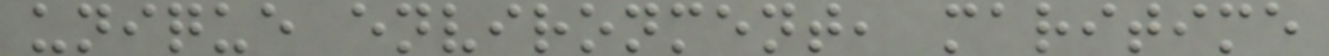unique environment, maritime
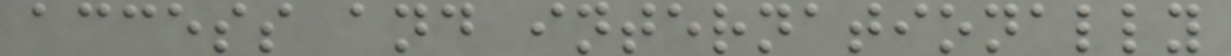access and internationally
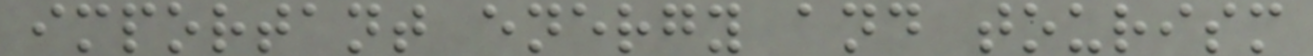important energy and tourism
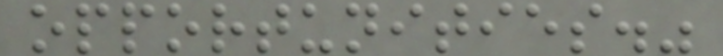opportunities."
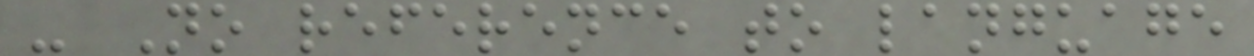- No reference to language
